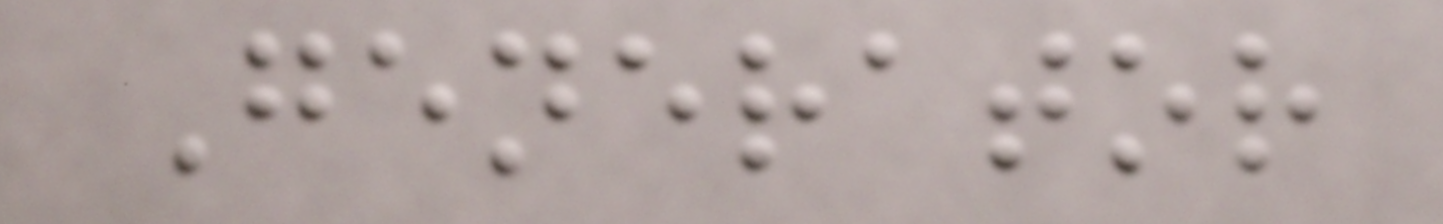Generator
